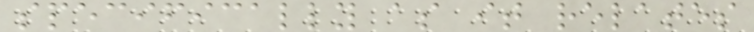specifically as it relates
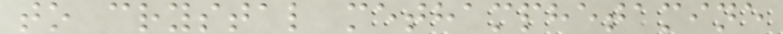to crystal methamphetamine
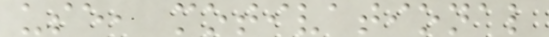use, motivational
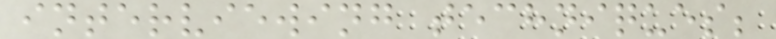interviewing techniques;
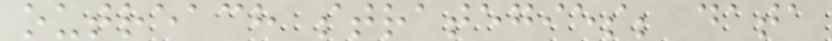outreach strategies; data
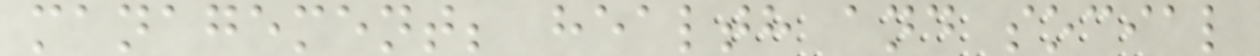management; health and social
